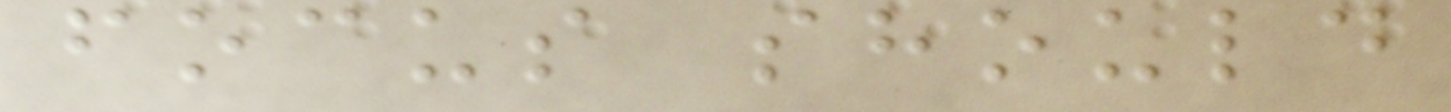focus should
